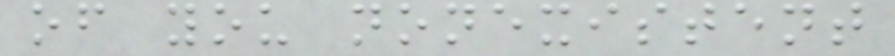of you nonexistent
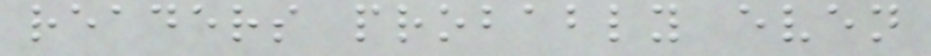readers probably even
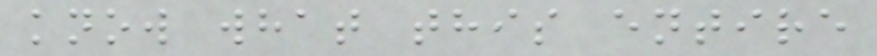know what this entire
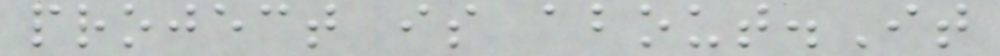project is about.It
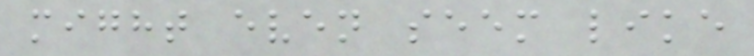might even seem like
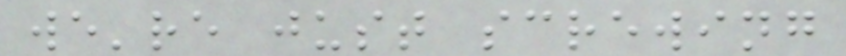we're just screwing
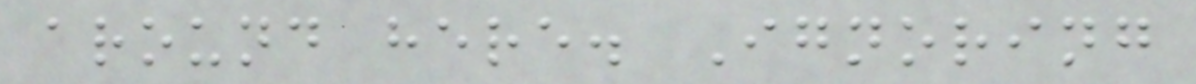around here. Ignoring
